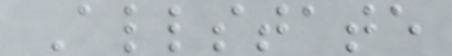Allstate
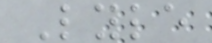Lyle
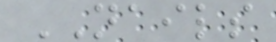NAILS
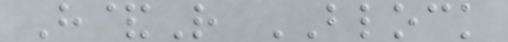H&R BLOCK
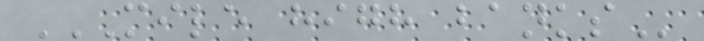MILE HIGH BANKS
